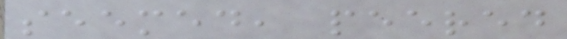seemed, peered
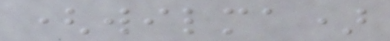(wilma)
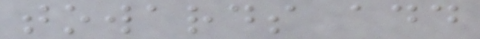towards add
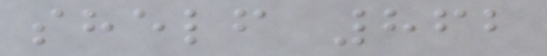shelf 862
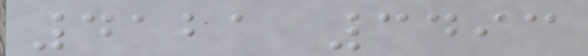4121 3493
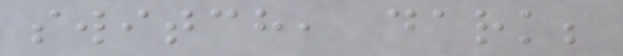switch, dark;
